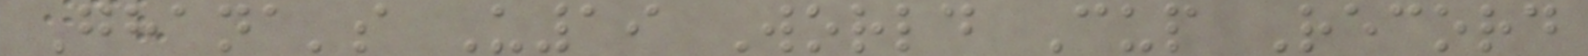Ghana's U19 World Cup Record
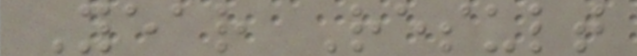Year Result
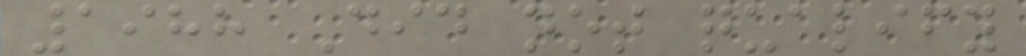1988 Did not qualify
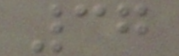37
